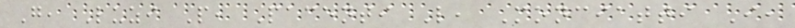G, Luzi P, Pacenti L, Monciatti I,
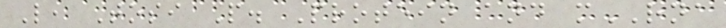L, Tosi P. Protein and mRNA
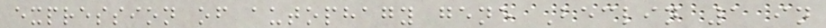expression of autophagy gene Beclin 1 in
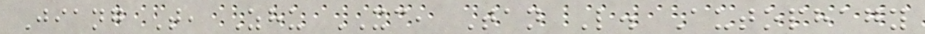Jiang T, Zhu XC, Tan L. Autophagy
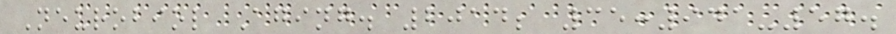Neurobiol Aging. 2014; 35:941-57.
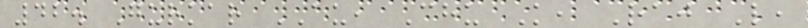42. Gurkar AU, Chu K, Raj L,
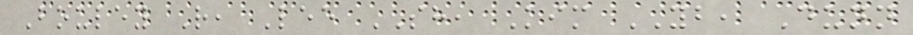Bouley R, Lee SH, Kim YB, Dunn
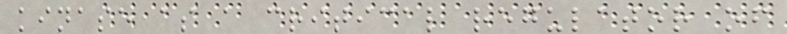kinase as a critical regulator of
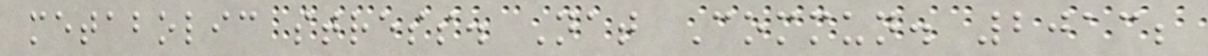metabolic stress. Nat Commun. 2013;
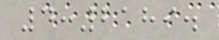4:2189.
